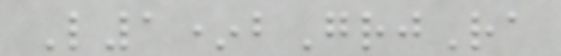L1*bGrjRa
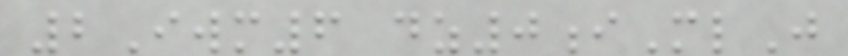2Iwm6 dz0iMlJ
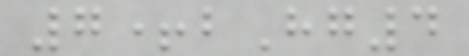7+bHg4
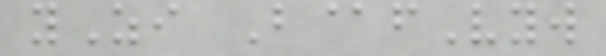yZi B@fVyw
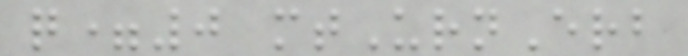q=0 mtUrnErb
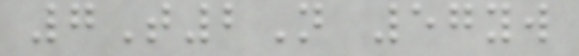7T2N 57yw
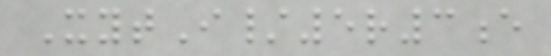XytI/5r3e
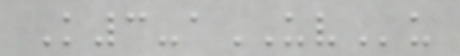K3-aUVu
